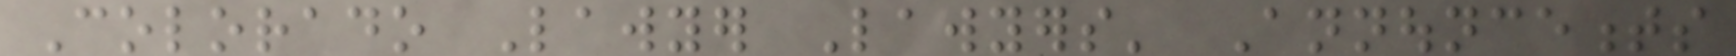Colorado Lawyer Lawyers' Announcements
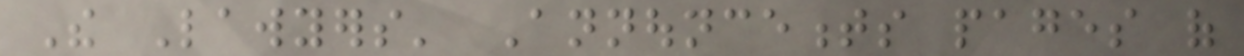The Lawyers' Announcements pages of
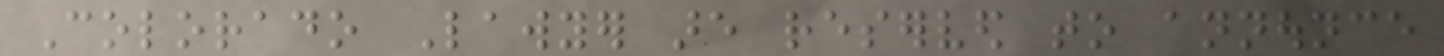Colorado Lawyer are reserved to announce
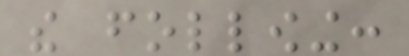the following:
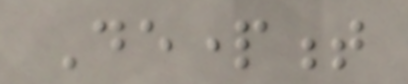Department
